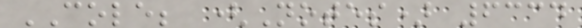COLE; (Notes) 6334
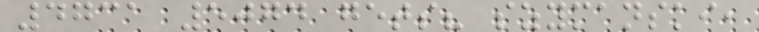4731 5074 gets? szymanski,
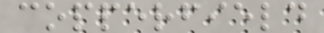copperfield
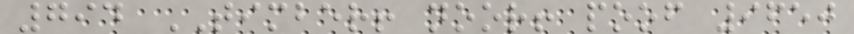794 TIMBER! noor! poof 9650
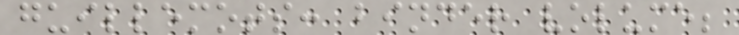guillemots: binder volume;
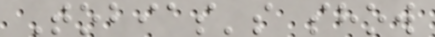Tobias's show
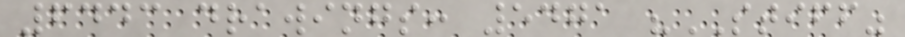6443 drawings: 5471 "STIFF"
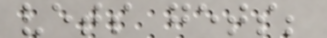vets gets;
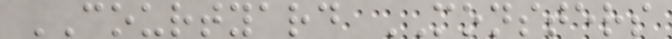COURTYARD MONSTERS
